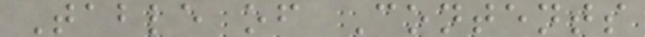Table of Contents
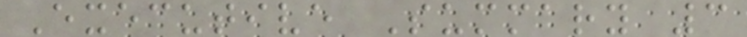Executive Summary 3
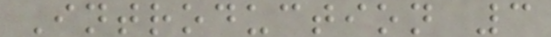Introduction 3
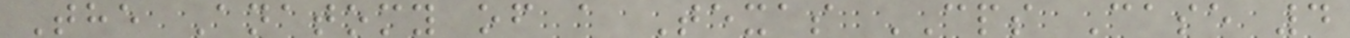The Anatomy of a Texas CPS Case 4
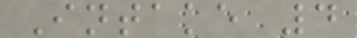Intake 4
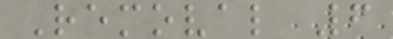Removal 6
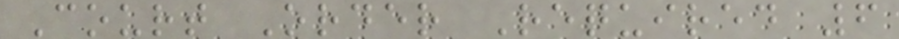Court Order Required 6
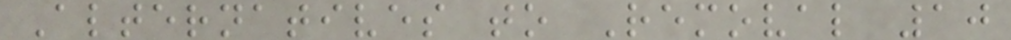Alternatives to Removal 10
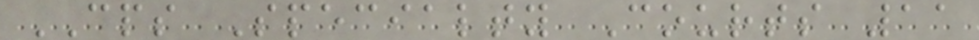CPS Specialty Courts 11
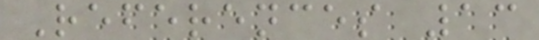References 13
